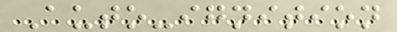Auto-ignition
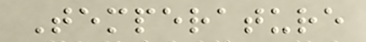Temperature
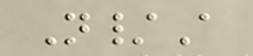N/A
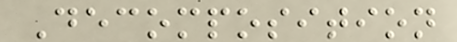Decomposition
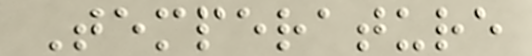Temperature
